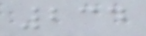234
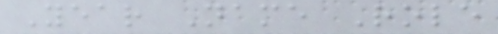Year Name Role
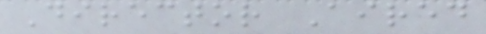Director Aired
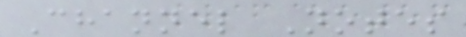Channel Notes
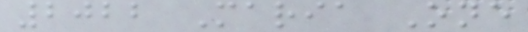2022 Maria One
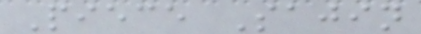Piece Sajin
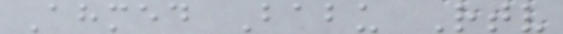Ahmed Babu Rtv
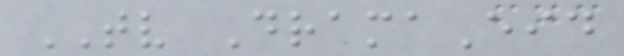TV DramaEid
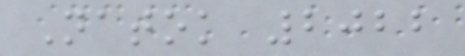Natok 2022
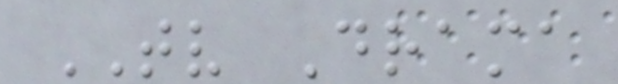TV Drama
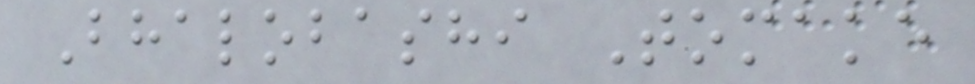Bhalobashi Tomake
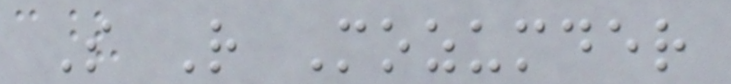S R Mozumder
